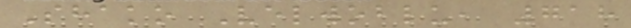Shako Velwoblu, 718
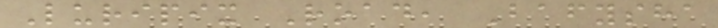Luripix Road, Bafysha
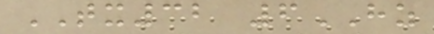TX32 6HZ
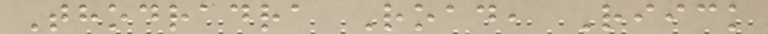Thodradra Road, Riick
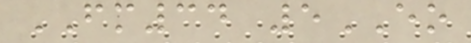FM34 5EO
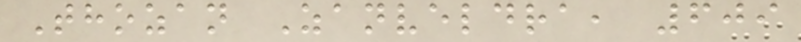Thozan Zanveldra, 609
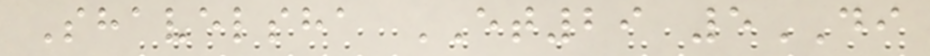Shavelsha ET29 5DI
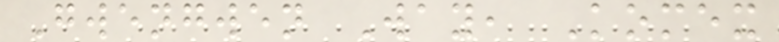Gwengwen Way, Komex
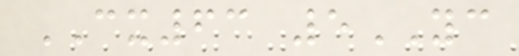CX63 5YC
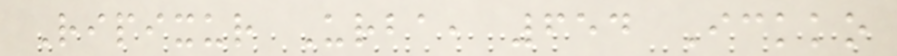Ripixur Urba, 654 Ickko
